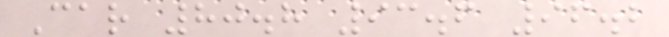Car 80.8 93.6 96.2
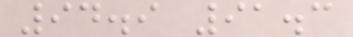94.9 91.3
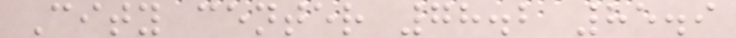City center 78.2 85.9
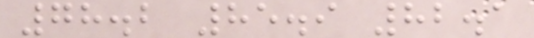78.2 85.9 82.1
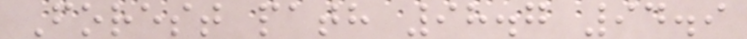Forest path 98.7 94.9
